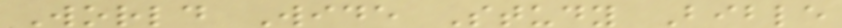World Wide Study Bible
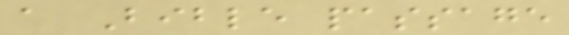a Bible passage
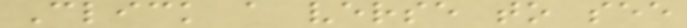Click a verse to see
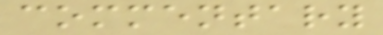commentary
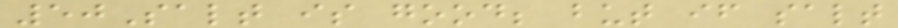50Salt is good; but if salt
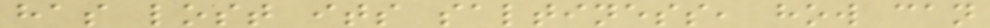has lost its saltiness, how can
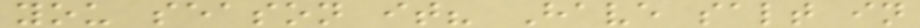you season it? Have salt in
